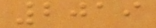2019
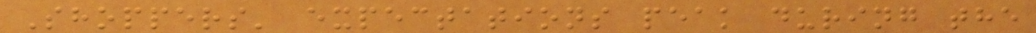Shoppers' expectations peak during the
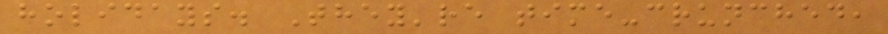holidays. They're time-crunched,
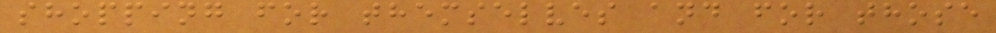shopping for themselves and for those
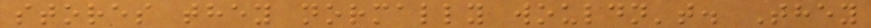stores they normally wouldn't. They
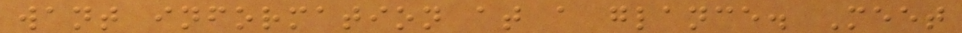want information at a glance. Meet
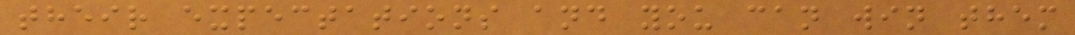their expectations and you can win them
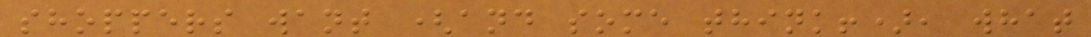shoppers want (and some think!), what
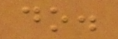do.
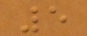5
